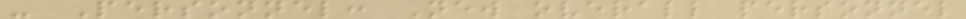- Personnel: New overall personnel
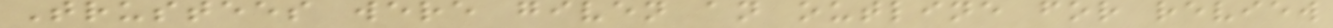Trustees were given an outline for review
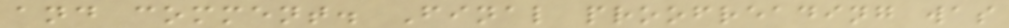and comment. Final proofreading was
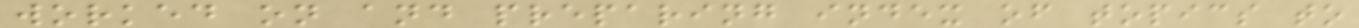worked on and preparing index of topics to
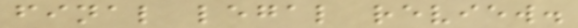final legal review.
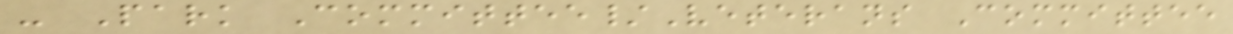- Park Committee/Veterans Committee
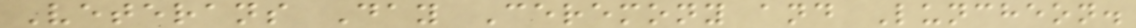Veterans Day Ceremony and Luncheon.
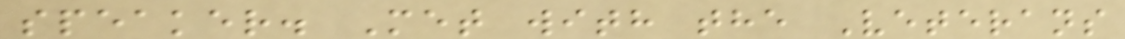speaker. Met with the Veterans
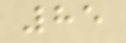85
